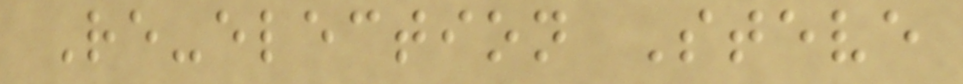Re-election Steve
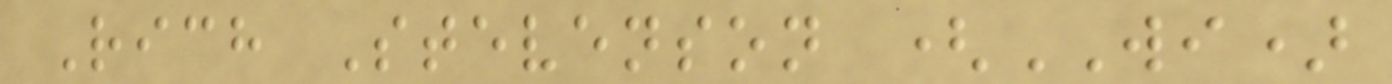Rich Stevenson (WI)
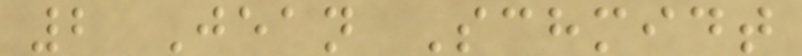2 Jean Schmidt
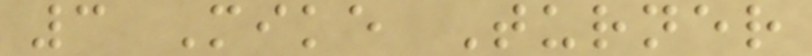3 Mike Turner
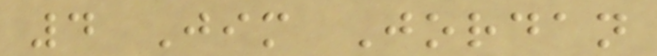4 Jim Jordan
